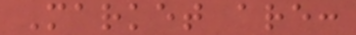Market are:
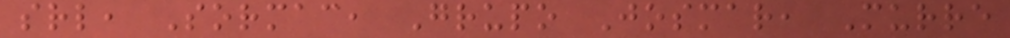srl, Sormac, Grupo Josmar, Murre
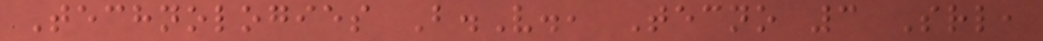Technologies B.V., Tecno 3 Srl,
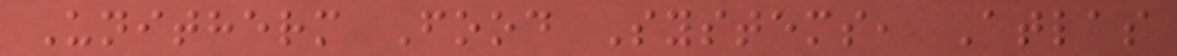Unitherm Food Systems, Atlas
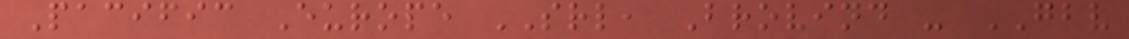Pacific Europe SRL, Brovind - GBV
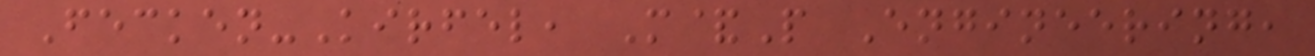Fecken-Kirfel, M&P Engineering,
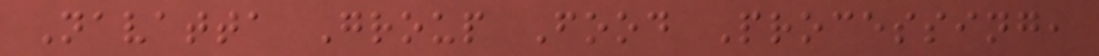Navatta Group Food Processing,
